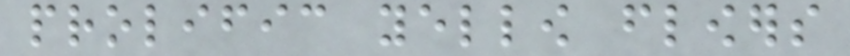prolific yellow flowers
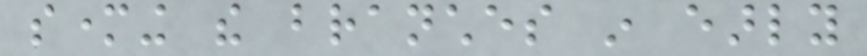smothering the branches in early
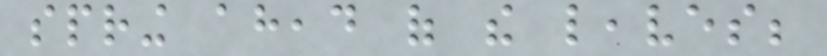spring ahead of the leaves;
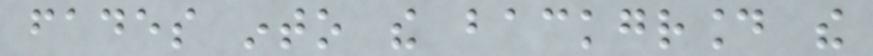fades into the background the
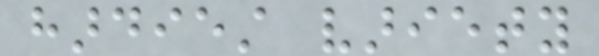hardiest variety
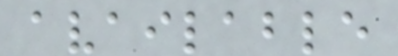available
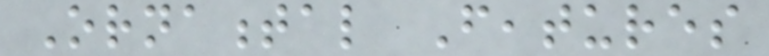Ornamental Features
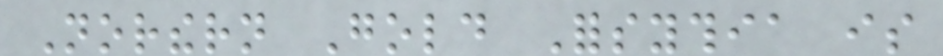Northern Gold Forsythia is
